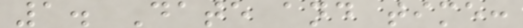1. Date and time:
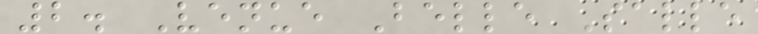2. Venue Belle Salle
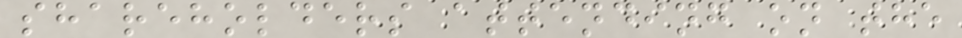shareholders attending on the
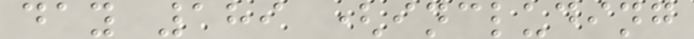day 189 (including
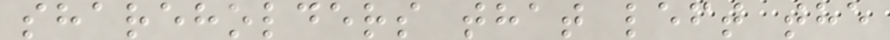shareholders that left the
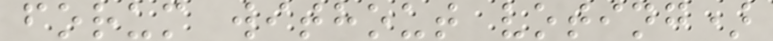forum without voting)
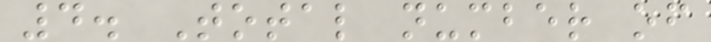4. Total number of
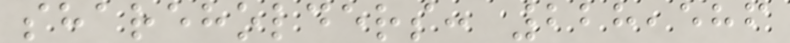shareholders: 228,586
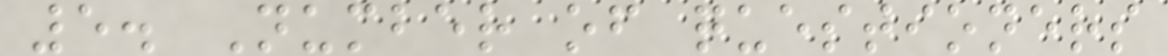5. Number of questioners
